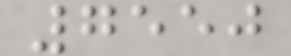7550
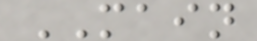MAIN
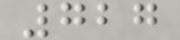727
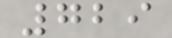729
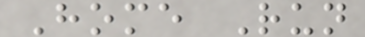Home Run
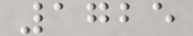1725
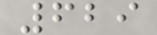629
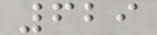629
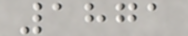1871
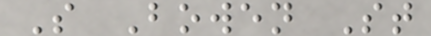S Bowen St
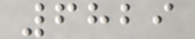6829
